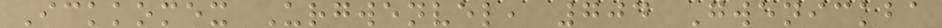Ickkomex Urgwenvel, 704 Gwenickba
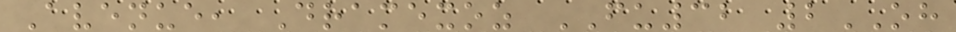Avenue, Dramexoz FU32 2OH
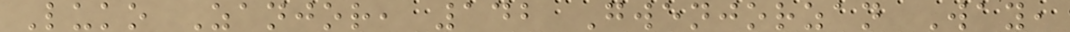Luko Zanjor, 142 Gwenjorzan Way,
